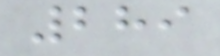289
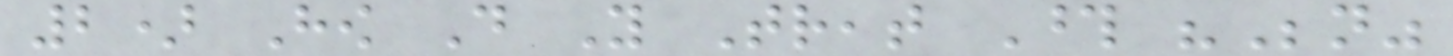2) How Do You Treat Those "Beneath"
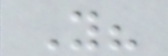You?
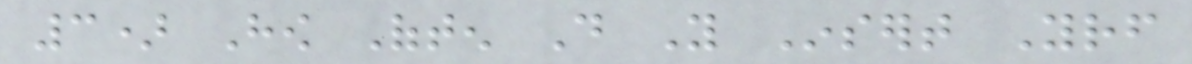3) How Often Do You Insert Yourself
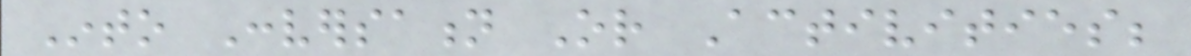Into Conversation Or Activities;
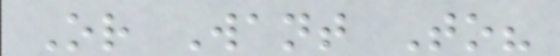Or Want To?
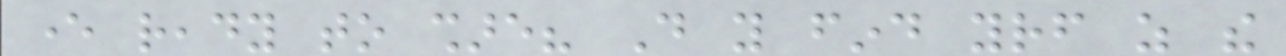ever ready to share? Do you find yourself as the
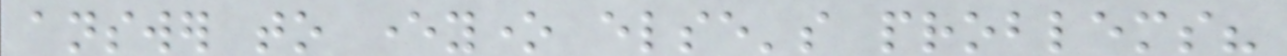answer to everyone else's problems?
